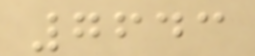7643
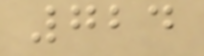724
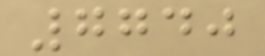7740
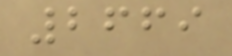2669
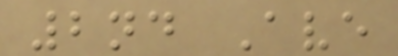2nd Ave
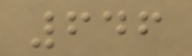646
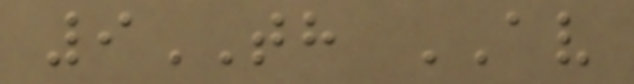9TH AV
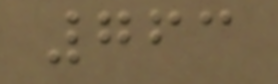763
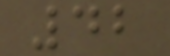42
